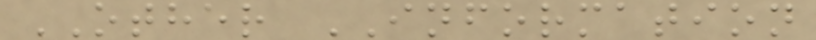OTHER INFORMATION
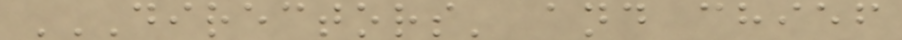DIRECTORS' AND CHIEF
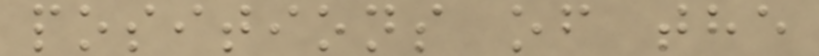positions of the
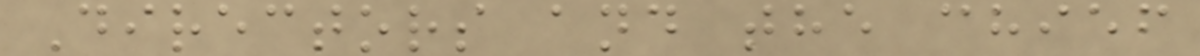Directors and the chief
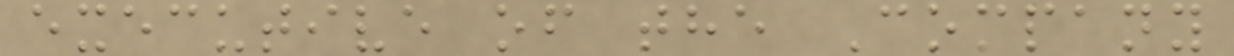executive of the Company
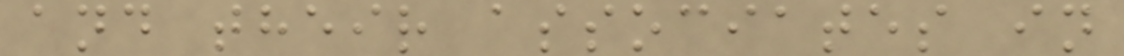and their associates in
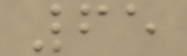65
